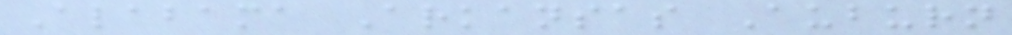Alabama Arkansas Auburn
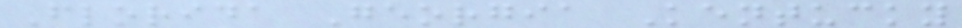Florida Georgia Kentucky
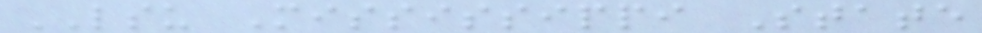LSU Mississippi State
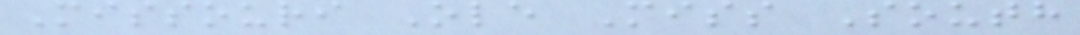Missouri Ole Miss South
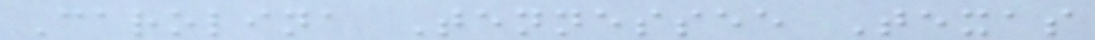Carolina Tennessee Texas
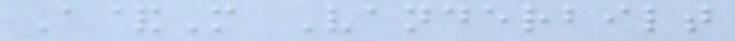A&M Vanderbilt
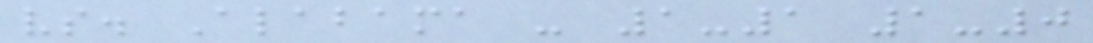vs. Alabama - 1-1 1-0
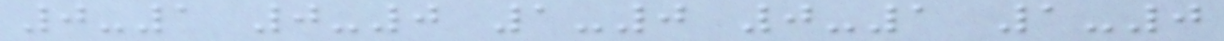0-1 0-0 1-0 0-1 1-0
